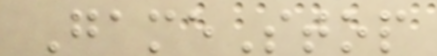GameStop
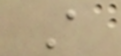A
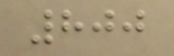800
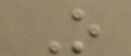O
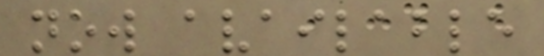now available
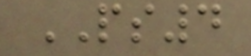PS4
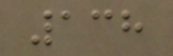138
